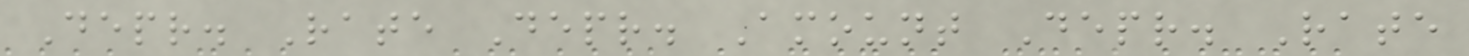Depr. Rate Depr. Amount Depr. Rate
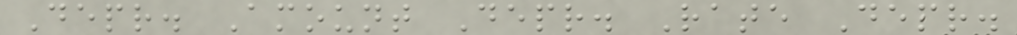Depr. Amount Depr. Rate Depr.
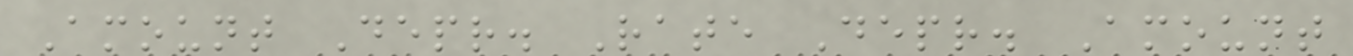Amount Depr. Rate Depr. Amount
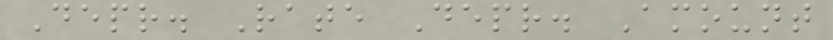Depr. Rate Depr. Amount
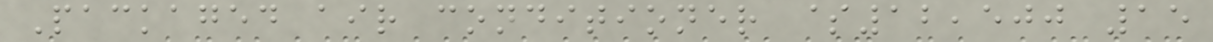Packaged air conditioner $12,500 15
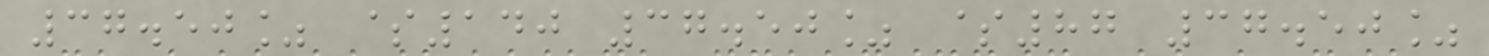37.50% $140 37.50% $87 37.50%
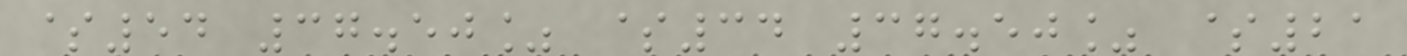$54 37.50% $34 37.50% $21
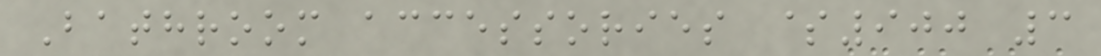Bathroom accessories $900 3
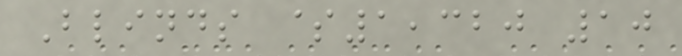Blinds $1,320 10
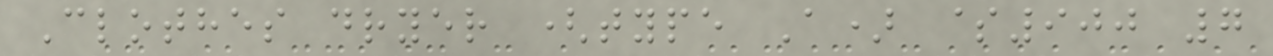Clothes dryer (type A) $900 7
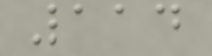114
